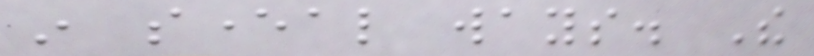in several ways. The
